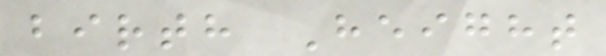birth Height
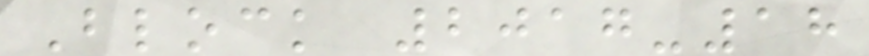Block 2017-18
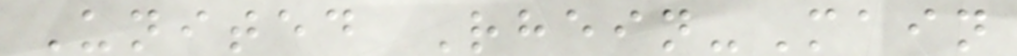United Rhein-Main
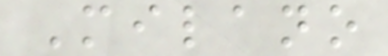Milano
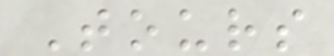Tours
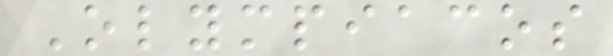Olympiacos
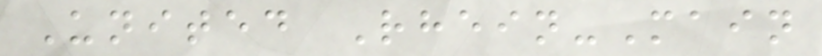United Rhein-Main
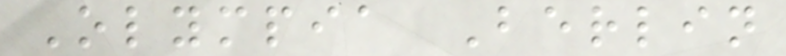Olympia Berlin
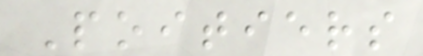Poitiers
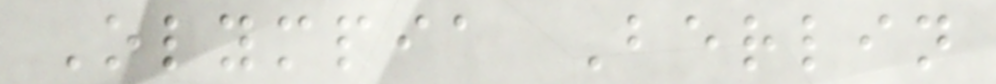Olympia Berlin
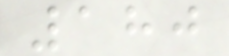180
